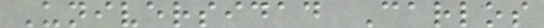Universidad Carlos
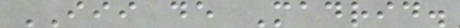III de Madrid.
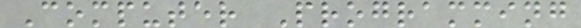Computer Programming
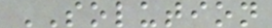SOLUTION
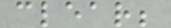clear;
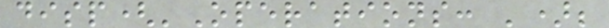disp('Operations: ');
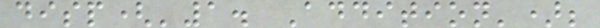disp('1. Addition');
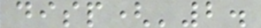disp('2.
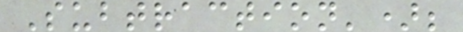Subtraction');
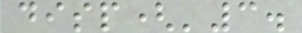disp('3.
